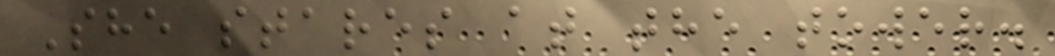She stares at the tower.
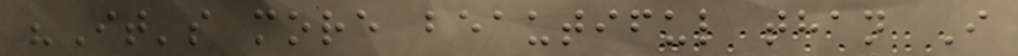"It's more beautiful than I
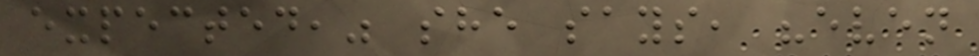expected," she says, "even
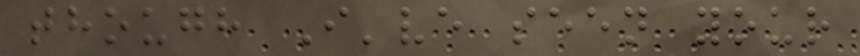though I've seen your
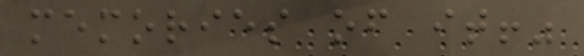memories of it!"
